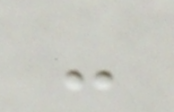-
